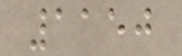1150
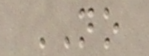NO
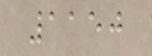1150
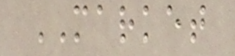MARKET
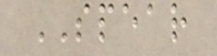SPEAR
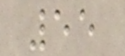55
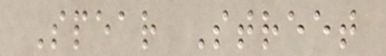Spear Street
